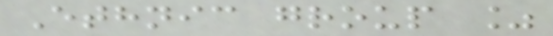Ethnic group %
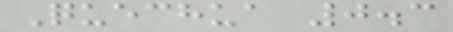Quechua 0.3
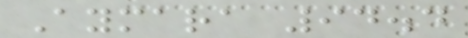Aymara 94.4
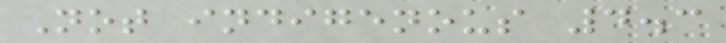Not indigenous 4.3
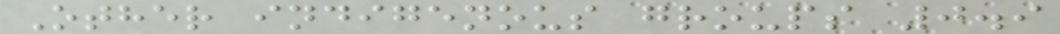Other indigenous groups 0.9
